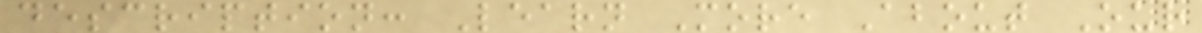description: Learn More About Our
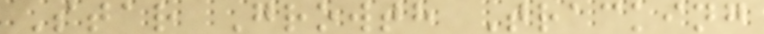Star Growth Tracking
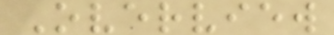Overview
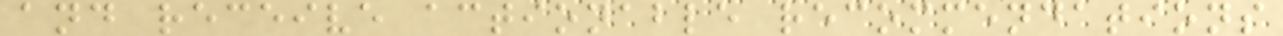and receive actionable recommendations
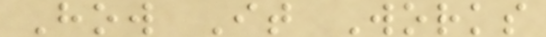How It Works
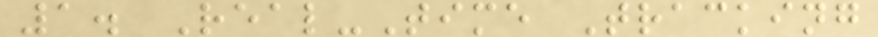1. Real-Time Tracking
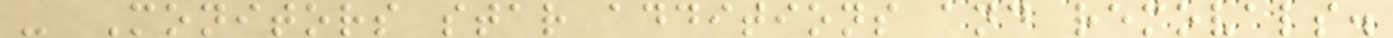- Monitors star additions and removals.
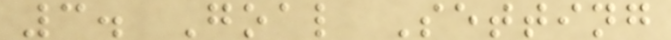3. Goal Setting
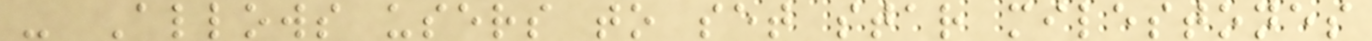- Allows users to set star milestones
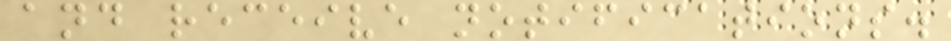and receive notifications.
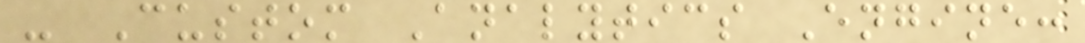- Custom Analytics Engine:
